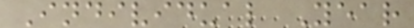Individual Year
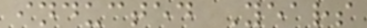inducted Years
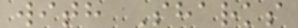with Sharks
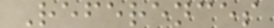References
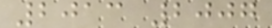2013 2007
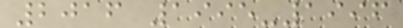2016 1995-1996
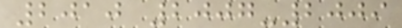2010 2007-2009
